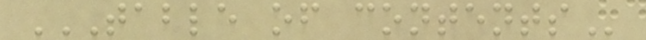TABLE OF CONTENTS
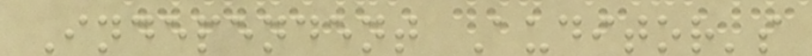Independent Auditor's
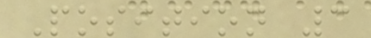Position 3
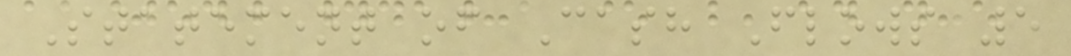Statement of Cash Flows 5
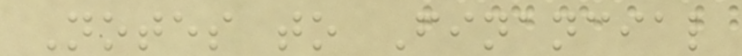Notes to Financial
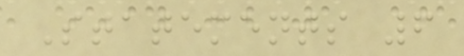Statements 6
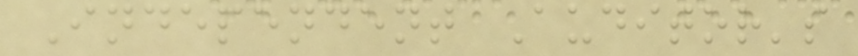Independent Auditor's
